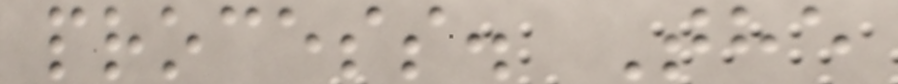process. The
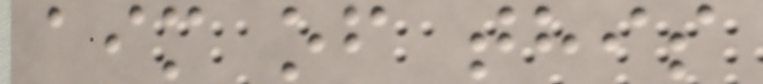aim of this
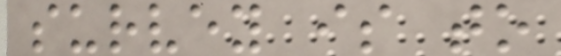survey is to
